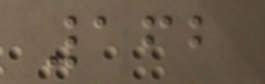162
